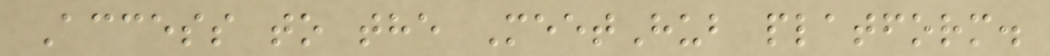Access to the MeetHub platform.
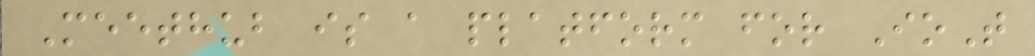Meethub is a platform for IoT
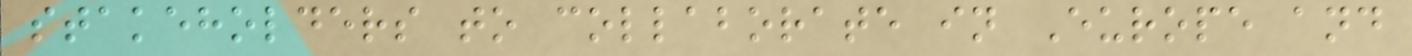stakeholders to collaborate in Europe and
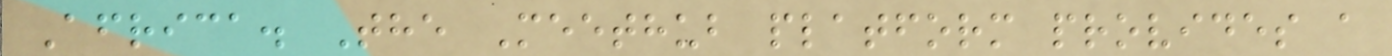Africa. The Meethub platform provides a
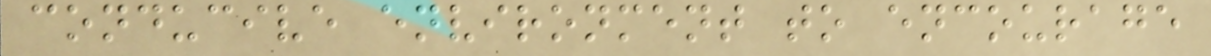conducive environment to encourage
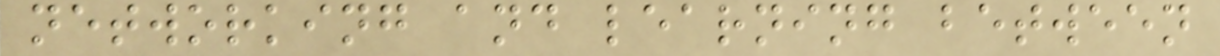networking and learning between
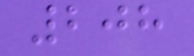208
